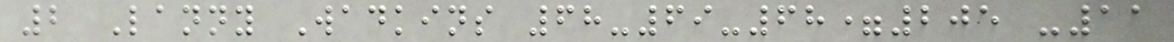2 Lanny Wadkins 68-69-68=205 -11
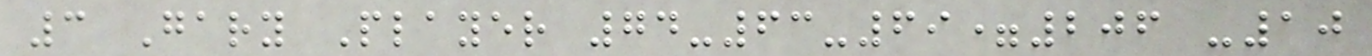3 Gary Player 74-63-69=206 -10
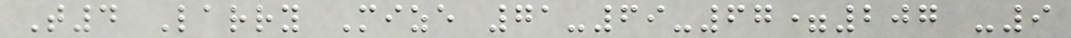T4 Larry Mize 71-69-67=207 -9
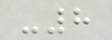-8
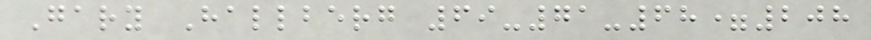Gary Hallberg 69-71-68=208
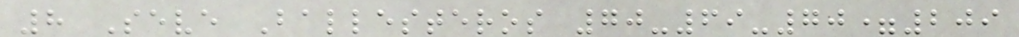8 Seve Ballesteros 70-69-70=209
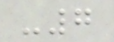-7
